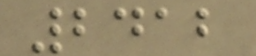2412
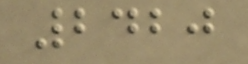2420
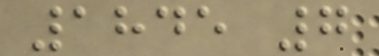1845 7
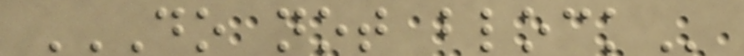DO NOT BLOCK
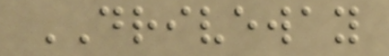DRIVEWAY
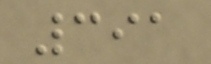391
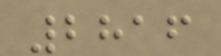2816
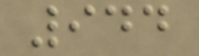944
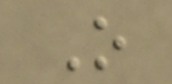O
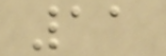11
